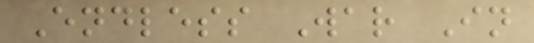Endless War In
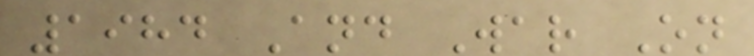1984 And War On
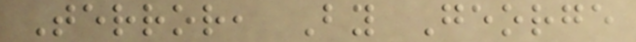Terror, By George
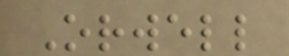Orwell
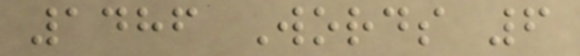1486 Words 6
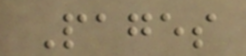Pages
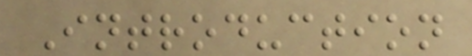Introduction
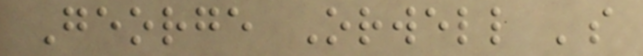George Orwell 's
